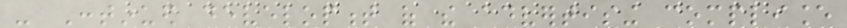- Continued development of the advertising compliance
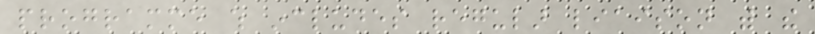programme which includes regular liaison with the
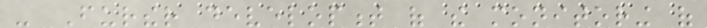- Further development of the monitoring of
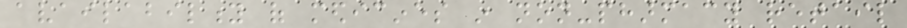availability of medicines in non-pharmacy retail
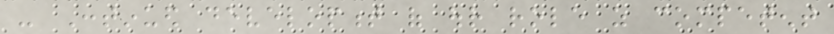- Continued development of our role as competent
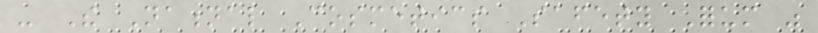- The National Cosmetics Safety Forum was
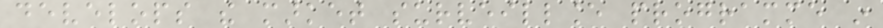develops the market surveillance programme in
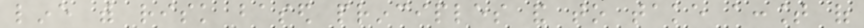line with risk based principles and to take account of
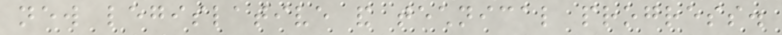new legislative and technical progress.
